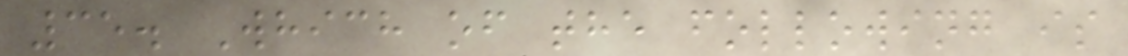35. Which of the following is
